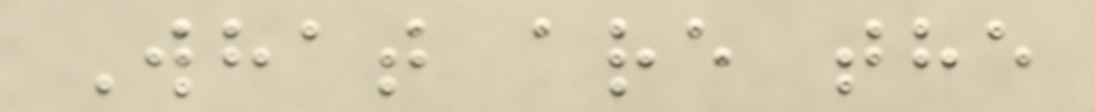What are the
